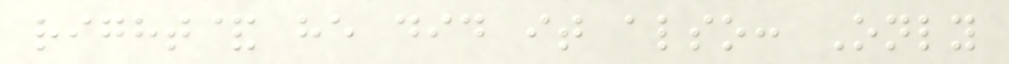right& he did it also: Only
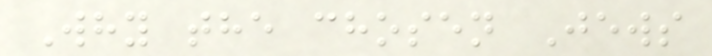Why the chosen Jews
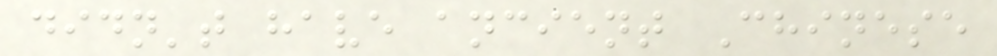didn't have ancient Chinese
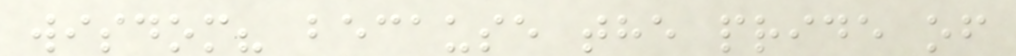wisdom? because the pride of
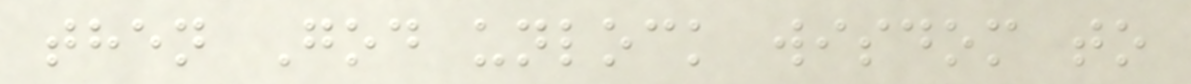then God unlock wisdom to
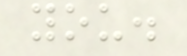you.
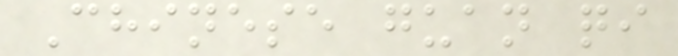Chinese guan qi
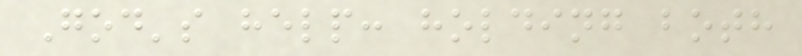God's help: holding both
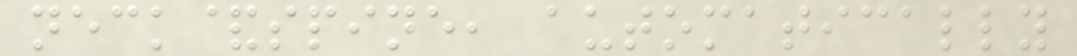neck&spine, automatically
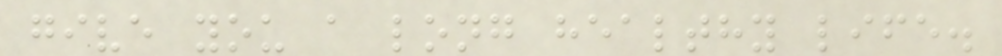give you a long healthy life.
